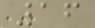16
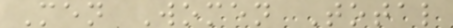Men Women Total
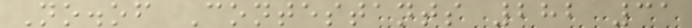No.of Contestants 282 31
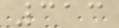313
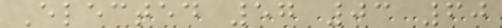Elected 57 03 60
